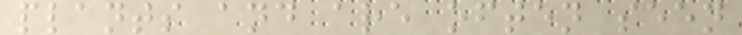plants and are often seen
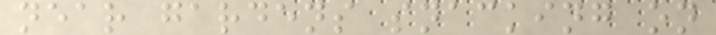near gardens snacking on
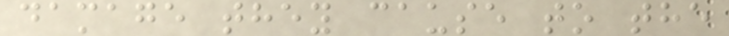damage they cause to the
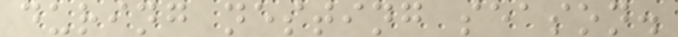during nesting season.
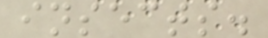insects.
